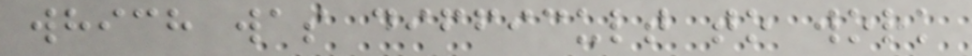which was difficult to work
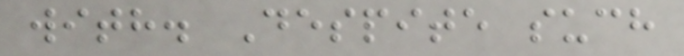with. Despite such
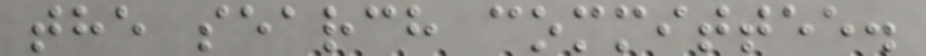the search committee.
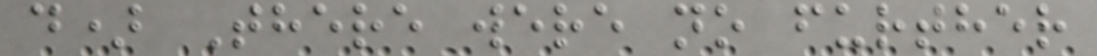d) There were no further
